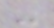-
